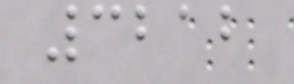3212
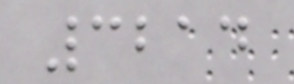3214
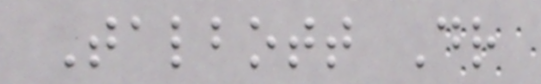Talbott Dr
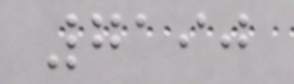7190
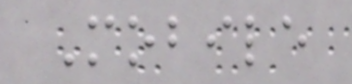Mobile
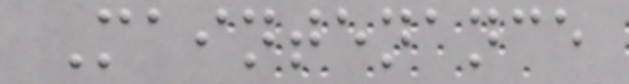Maintenance
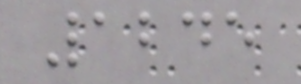1245
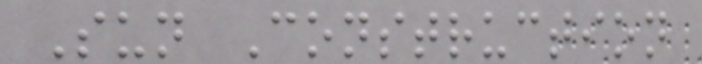Sun Construction
